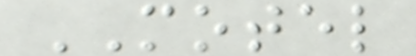MOTEL
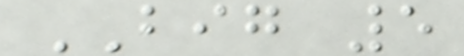BIG 5
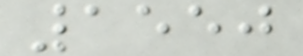1550
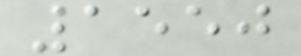1550
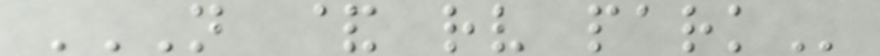N & RV PARK
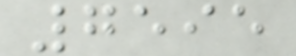7595
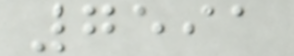7591
